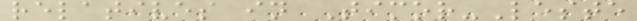relatives in Timor-Leste
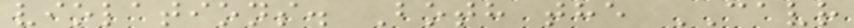violations. Both the CAVR
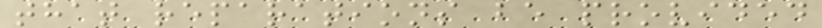that reparations be provided
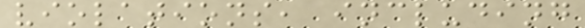violations, including
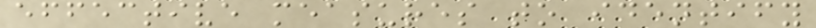effective measures to identify
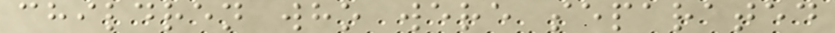children who were separated
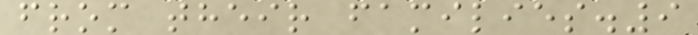from their families.9
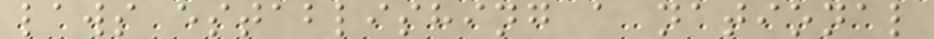laws establishing a national
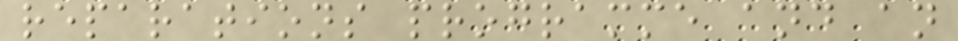reparations programme and an
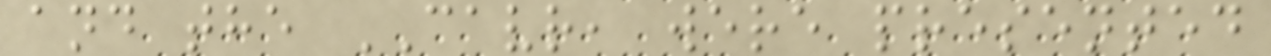and the CAVR, were presented
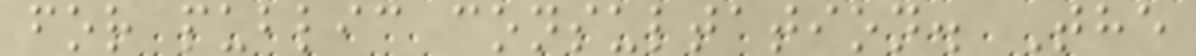for public consultation. The
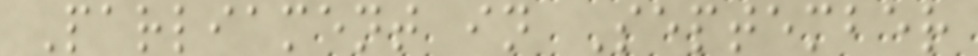Parliament in September
